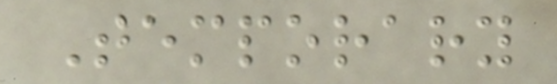Temporary
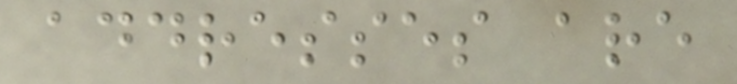addresses are
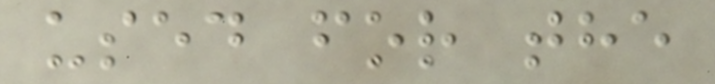used for the
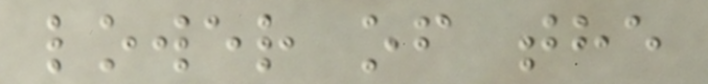lower of the
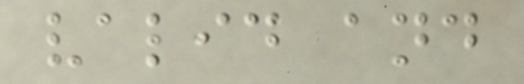valid and
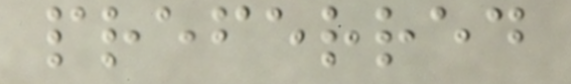preferred
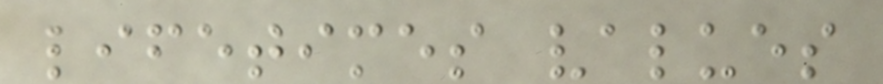lifetimes values
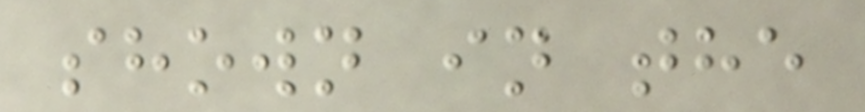shown in the
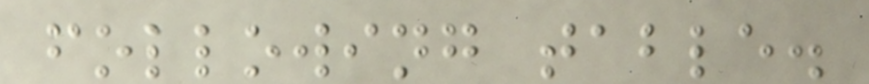following table.
